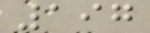197
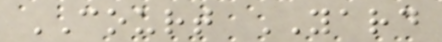COURT YARD
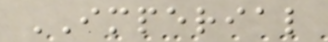IMPERIAL
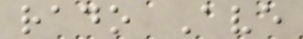rado Ave
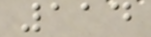114
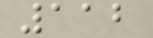112
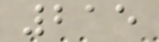215
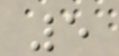5
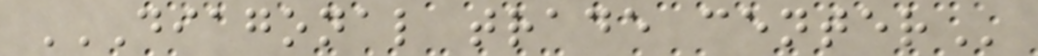DIAGONAL TRADE CENTER
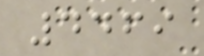4469
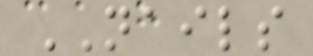NAILS
